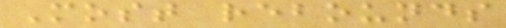Most rebounds
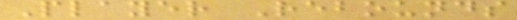Player Rebounds
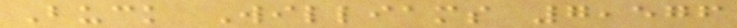Buck Williams 7,576
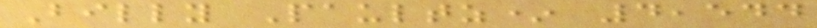Billy Paultz* 4,544
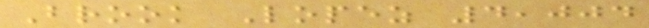Brook Lopez 4,004
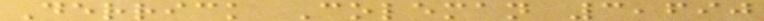Derrick Coleman 3,690
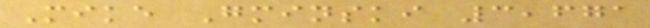Mike Gminski 3,671
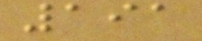191
